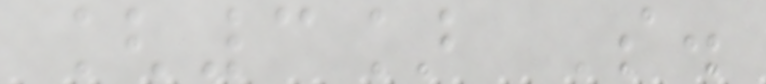[3] S.
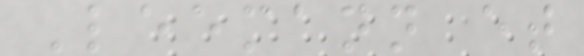Leemann et
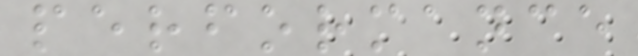performance
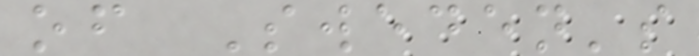of Sweden's
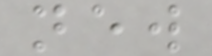new
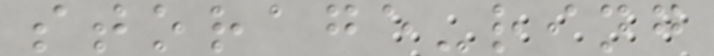storage-ring
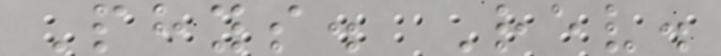Phys. Rev.
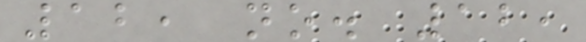12, no. 12,
